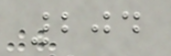204
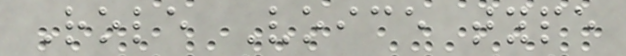Role Voice type
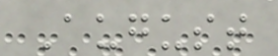August
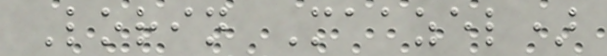Lorin Maazel)
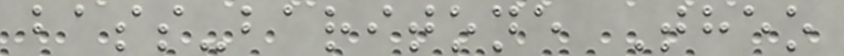bass-baritone Theo
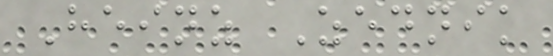Heinz Zednik
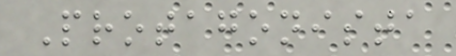Protagonista
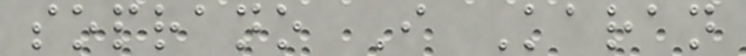soprano I Karan
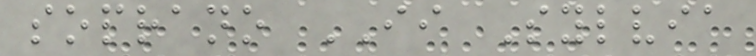soprano II Sylvia
